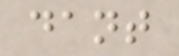dant
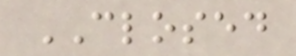CLOSED
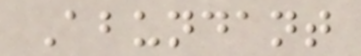Abundant
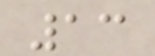13
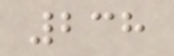238
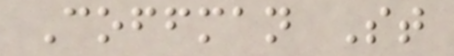Coffman St
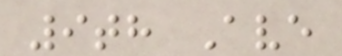9th Ave
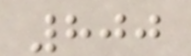800
